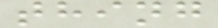thing
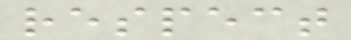respect
